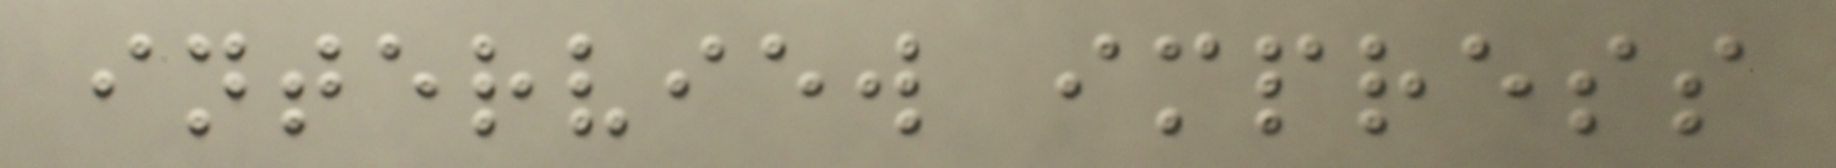interview impress
